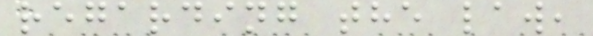regarding the law,
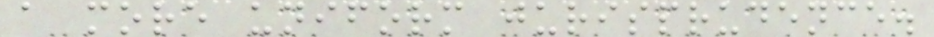a more uniform jurisprudence.
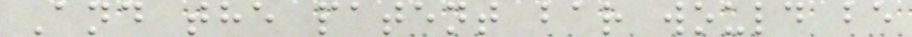And the patent bar would be
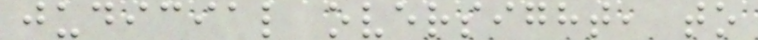judicial oversight, to
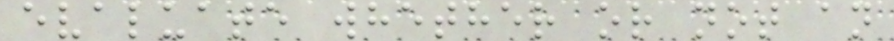evaluate whether or not an
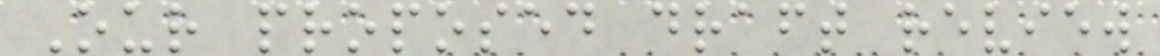Our proposed draft review
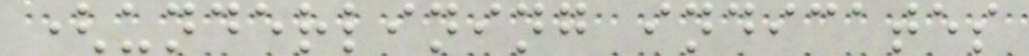(underlining indicates
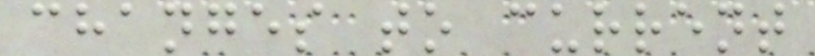changes to current
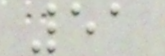51
